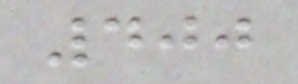400
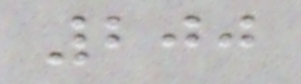200
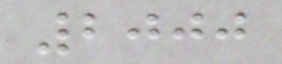2000
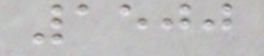1500
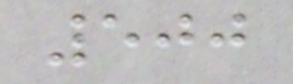500
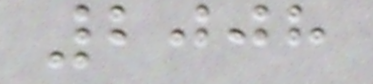2008
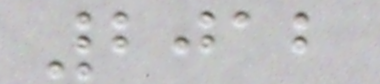2012
